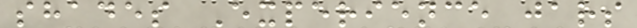shades Experience jars
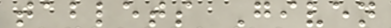tablets Given
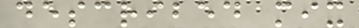described mix
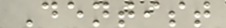Dentist
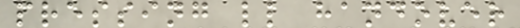pressing ll handover
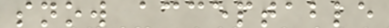snow acceptable
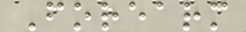Forearm
